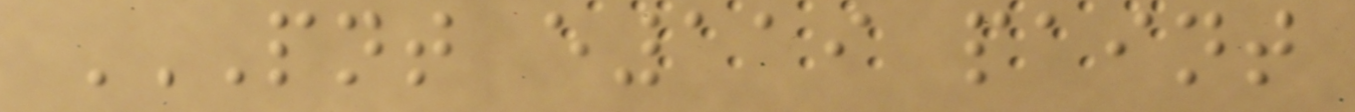PNT E119 PAINT
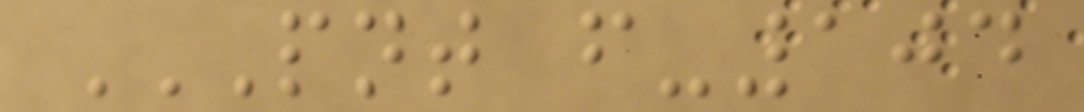PNT F-104
